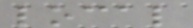local
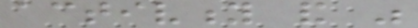activity and was
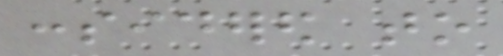considered to
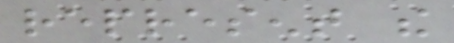represent the
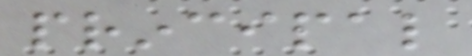principal
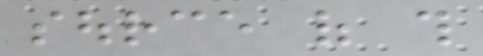source of this
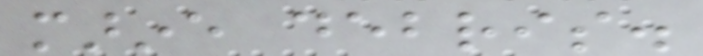marine debris.
